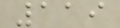119
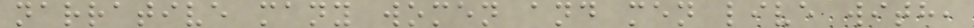narrative many women and men live with,
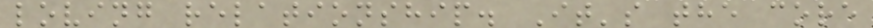loving relationship. It's the core
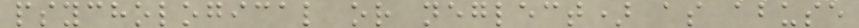psychological or neglect) as abuse
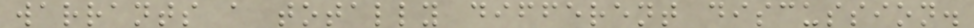warrants a totally different discussion.
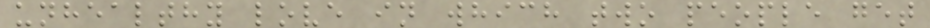unhealthy love in which two people get
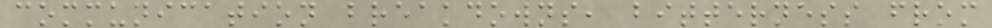communication breakdowns, bitterness from
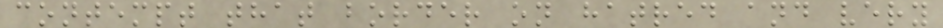contempt that border on hatred and very
